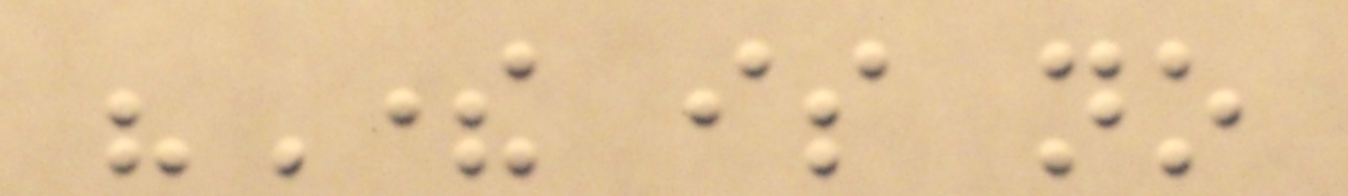"There is no
